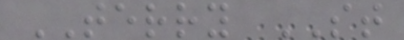TERRY ST
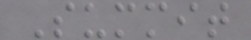Summit
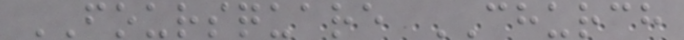FOURSQUARE CHURCH
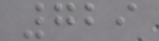729
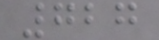727
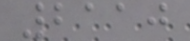2110
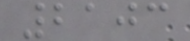2103
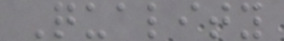Quality
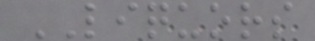LIQUORS
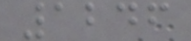1246
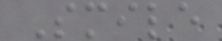Smile
